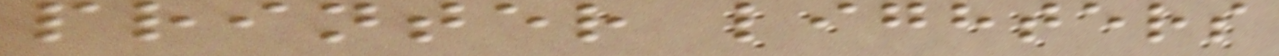printer lighters
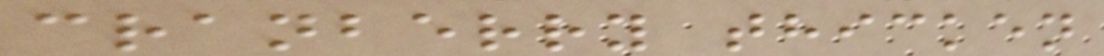cranberry thicken
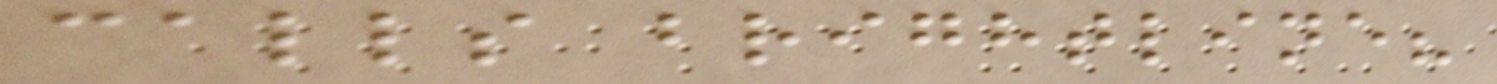calls brightline?
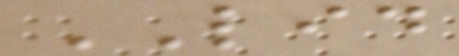LID
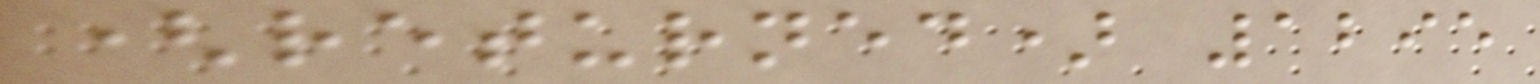(returned) 1295
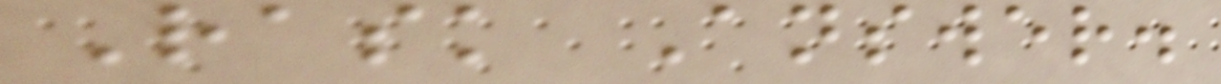Rask Answer.
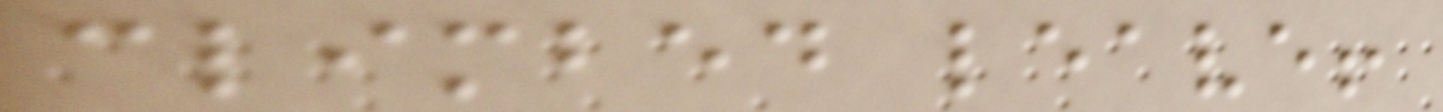climbed leave!
